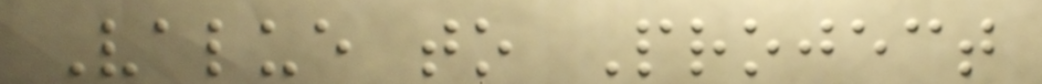Value to Project
